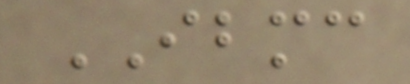IBMC
